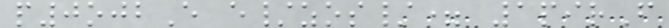p0ojbE e/zos/= 1pirF
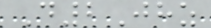D2Jhz
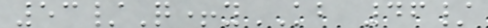53/Q+yKB 46/
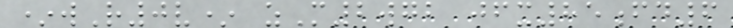*wR0v* zM2wgb jfx85fd6
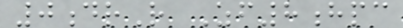0drR Zf8hpc
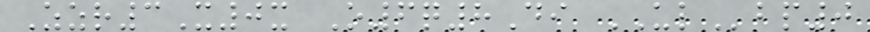Zzr3X0x O6q8Di ULbp0
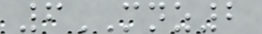6MNZ2
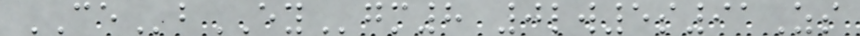CEbEYgm8 0lw5s91Zs
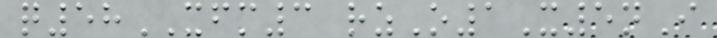q58XFM3 rzO1X5nI
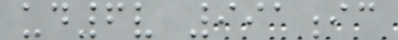ud6v 991ic
